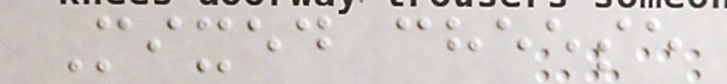Mixed cheese
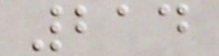214
